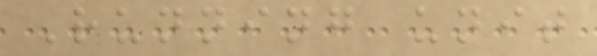Running unit
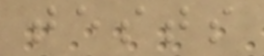tests
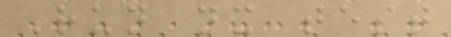Run nx test
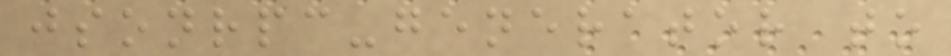jsonrpc-generator to
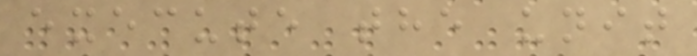execute the unit
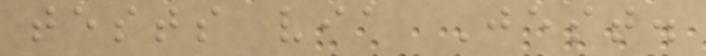tests via Jest.
